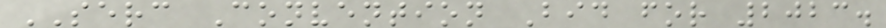SERC Convention Bid for 2023.
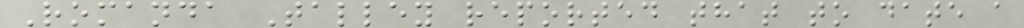Romanda Talley reported that to date a
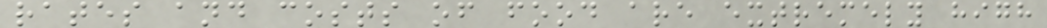rates and costs of food are extremely high
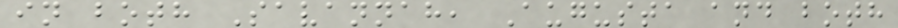in both Savannah, Augusta and both
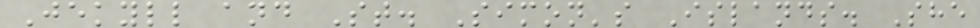Jekyll and St. Simon's Islands. She
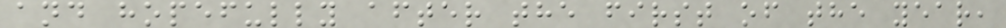and hopefully after the first of the year,
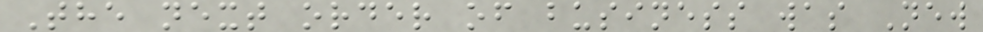The next order of business was New
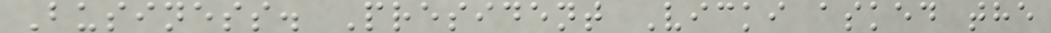Business. President Vicki asked the
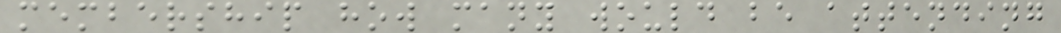membership how many would be attending
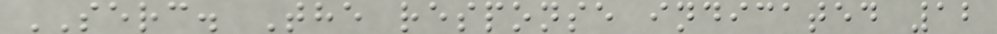SERC. The response indicated 12
